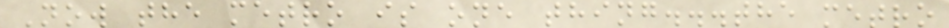Now the metro is one thing...the metro
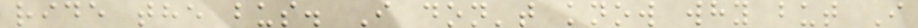ride the bus. I don't know why but I
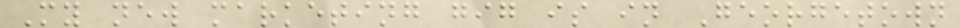My new marketing gig is in Georgetown
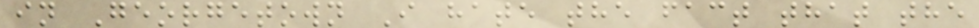in Georgetown I hate the fact that the
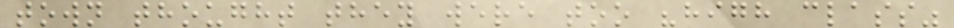town thought they were too "high class"
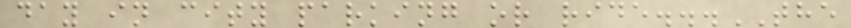day in city parking or ride...THE
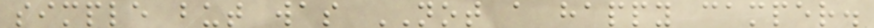simple but was NOT a happy camper.
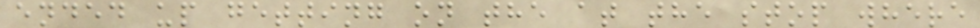ended up getting on the at the stop where
